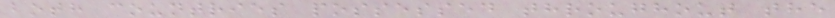both countries possessed throughout the
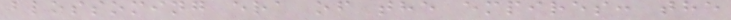blossoming era of the empires: the
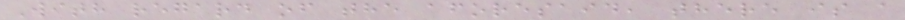With regard of the aforesaid, there is a
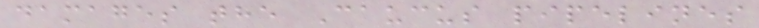damages the Caucus pipelines
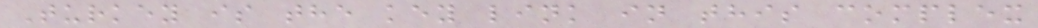Turkey is the key link in this complex
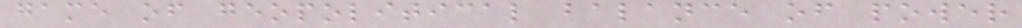game of geopolitical balance of power
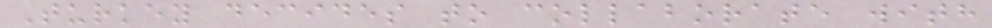Turkey decides to collaborate with
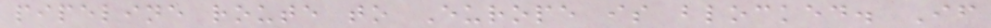pipeline route to Europe is blocked. If
